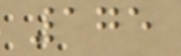175
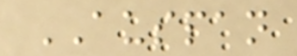AUSPAN
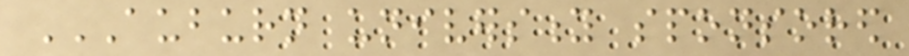AUBURN UNIVERSITY SPONSORED
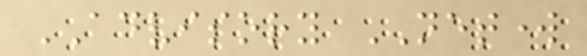ADVISORY NETWORK
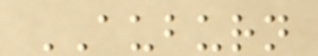AUBURN
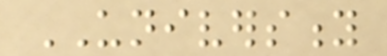UNIVERSITY
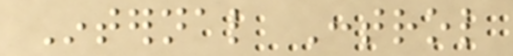Internal Control
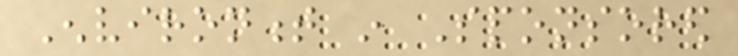Environment in Sponsored
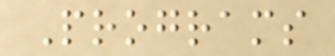Programs
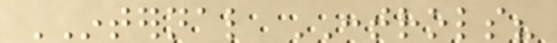INTERNAL CONTROLS?
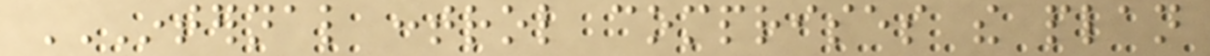INTERNAL CONTROL COMPRISES THE PLAN
